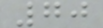70
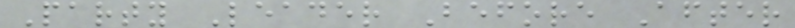Party Leader Before After
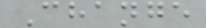Change
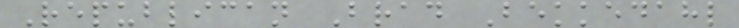Republican Brad Bekkedahl
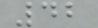42
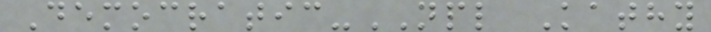Democratic-NPL Kathy
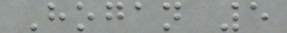Hogan 5
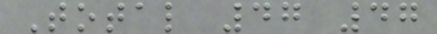Total 47 47
